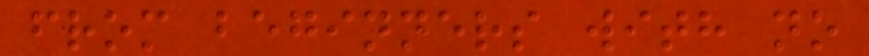from beginners with no
